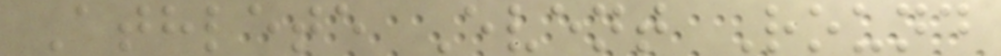Athlete Event Round
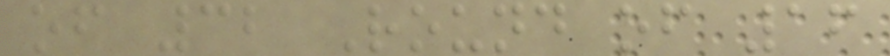of 32 Round of 16
